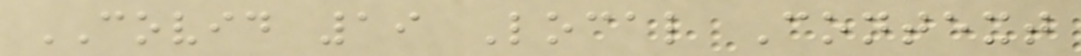COVID 19 Local Context
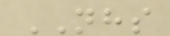NHS
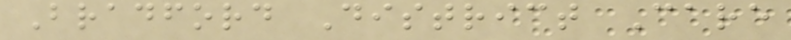Bradford District Care
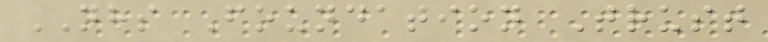NHS Foundation Trust
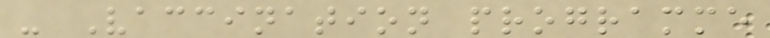- Vaccination programme
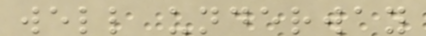well underway
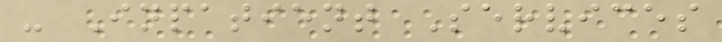- Inpatient Services
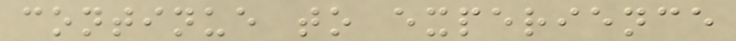continue to experience
